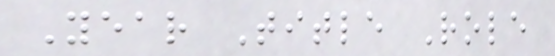Year Title Role
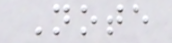Note
